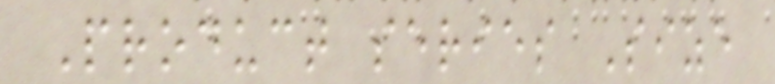Product series Size
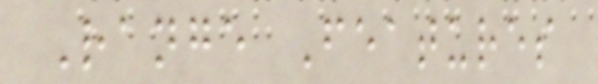Range Features
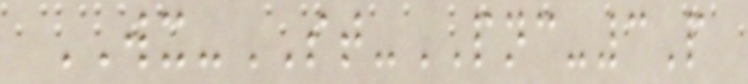WX-ST-PNC-3P
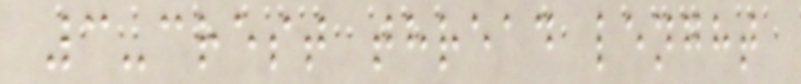3-crest thread lenght
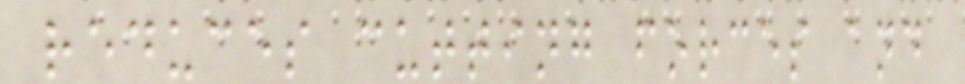reduces cutting forces and
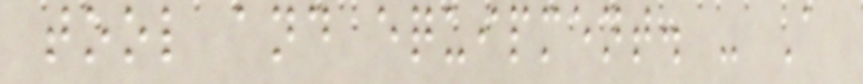tool and equipment. - A
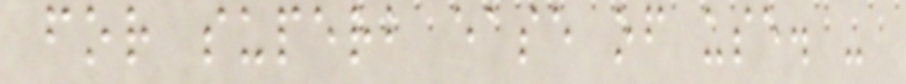for superb ease of use. -
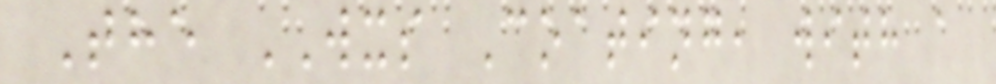The WXS Coating, with a
